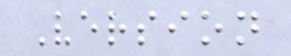Version
